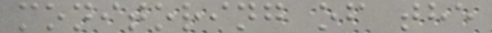monitoring of the
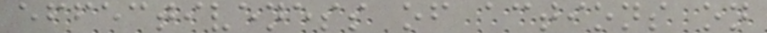effectiveness of actions on
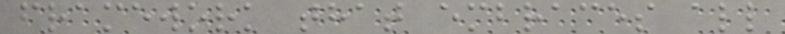framework that embraces all
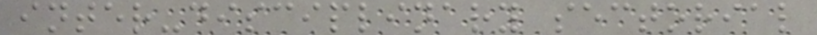inter-disciplinary sectorial
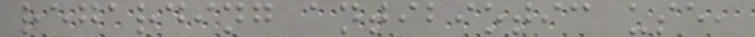regarding antibiotic use,
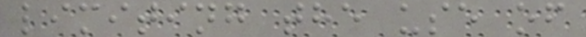limiting the use of
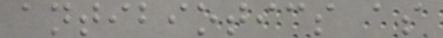antibiotics as
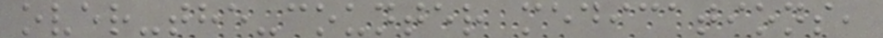over-the-counter medications,
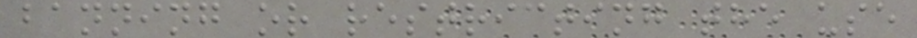banning or restricting the use
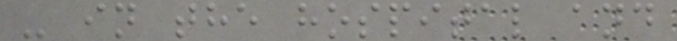- in the hospital and
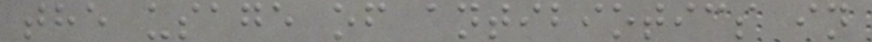the usage of antibiotics in
